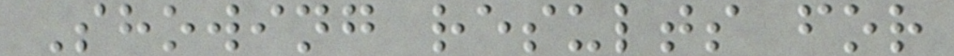Showing results for
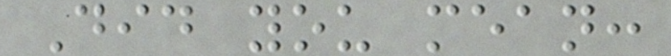Did you mean:
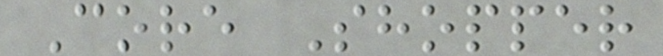Core Shopper
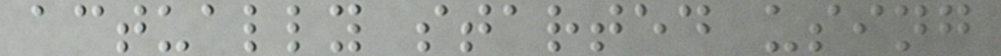actually started using
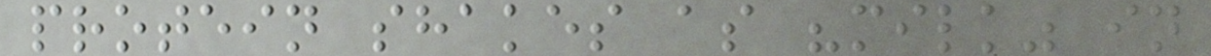protein shakes as "milk" in
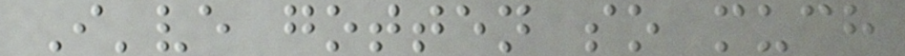I've gotten so much
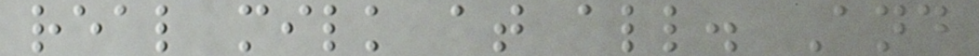real milk at all. And
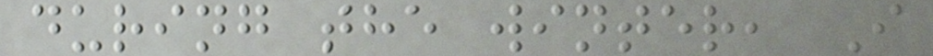during the winter, I
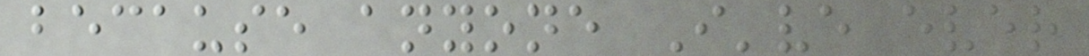because anyone I've ever
